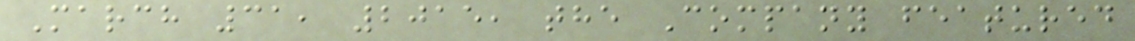March 31, 2015, the Company featured
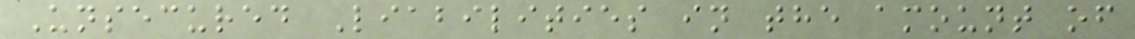Unsecured Liabilities in the amount of
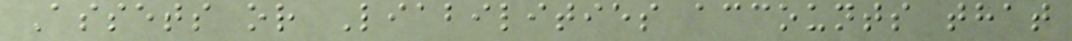Assets or Liabilities accounts that
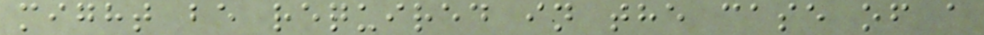might be required in the case of a
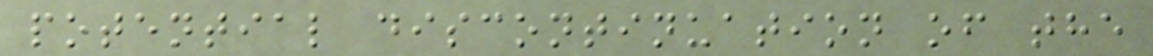potential discontinuation of the
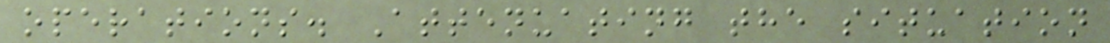operations. Attenuating the situation
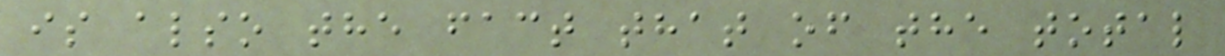is also the fact that of the total
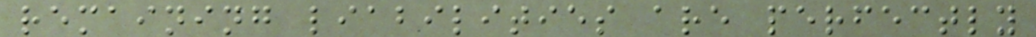remaining liabilities are perfectly
